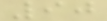90
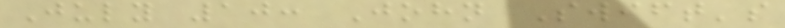July 10: John Swift's
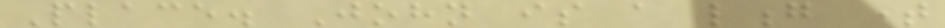Place. John is a long time
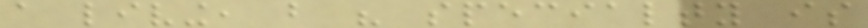a living, but his specialty is
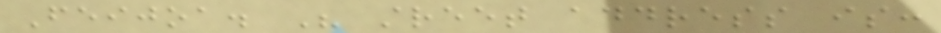Feijoa. His street address is:
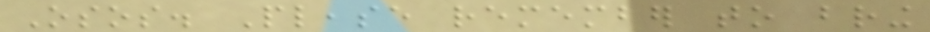Osos. Please remember to bring
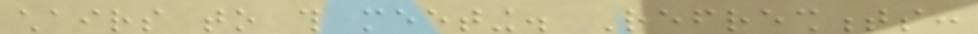chairs to this meeting. Refreshments:
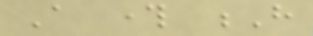A through H
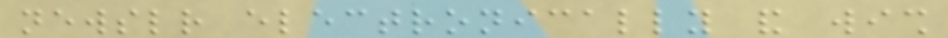newsletter electronically and wish
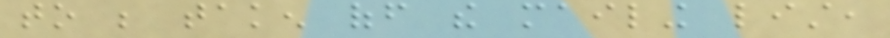to be taken off the mailing list,
